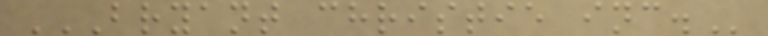BRYANT CHRISTIE INC.
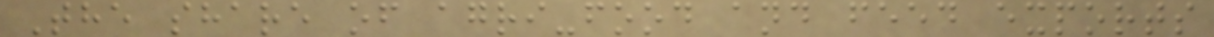The share of agri-food and feed exports
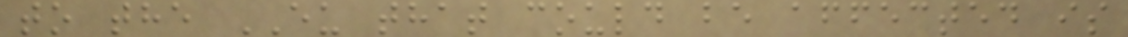to the EU that could be affected is
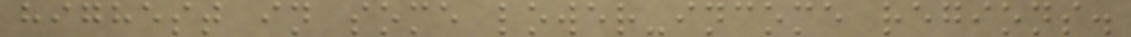highest in some lower-income regions.
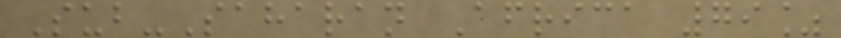Sub-Saharan Africa 79%
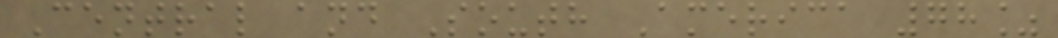Central and South America 78%
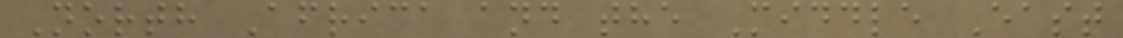North Africa and the Middle East
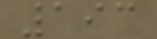193
